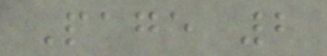Page 2
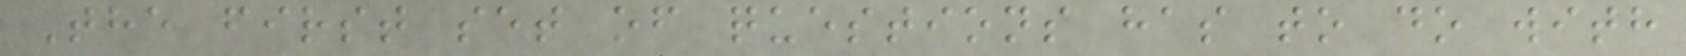The first set of questions has to do with
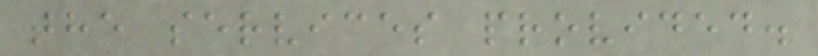the services provided.
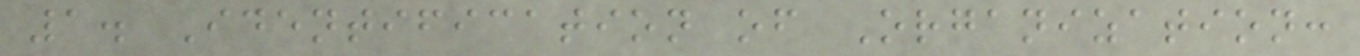1. Identification of Organization:
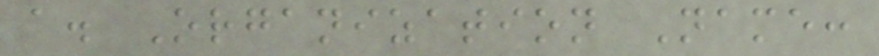a. Organization Name:
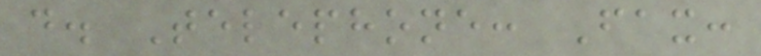d. Telephone: Fax:
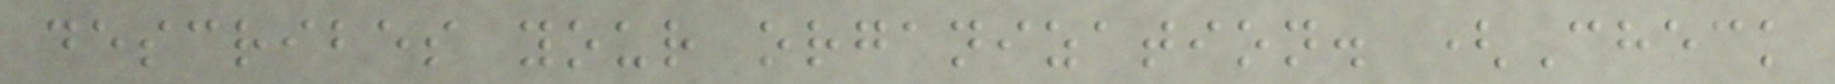describes your organization. (Check
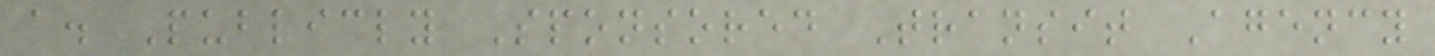a. Publicly Sponsored Transit Agency
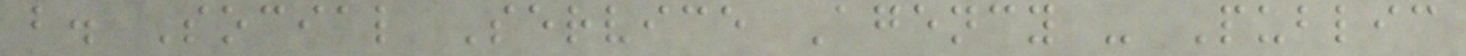b. Social Service Agency - Public
